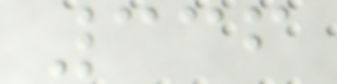336
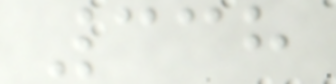338
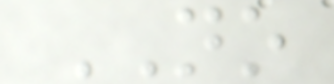NO
